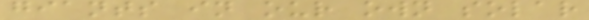giants in our own solar
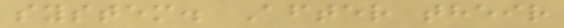system. After their
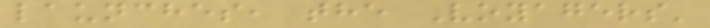launches, the Voyagers'
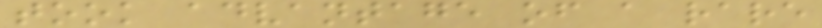took advantage of a rare
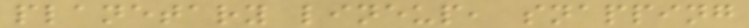planetary lineup, snapping
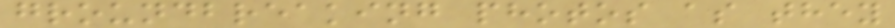groundbreaking photos as they
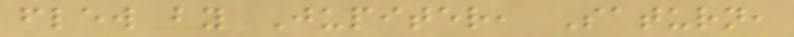flew by Jupiter, Saturn,
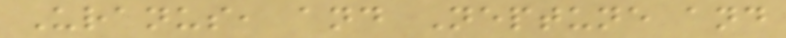Uranus, and Neptune and
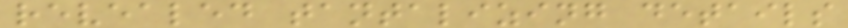revealed tantalizing details
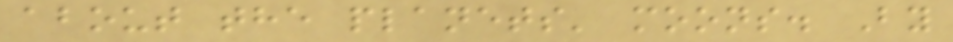about the planets' moons. By
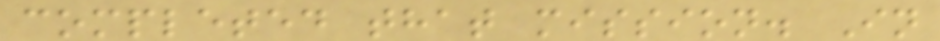completed that mission. In
